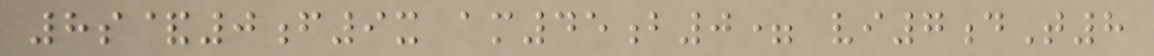8s&0f9x am45b0= vi7dT8
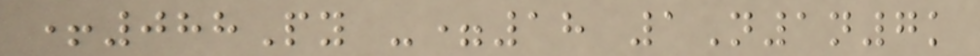+088Py -=18 1N1n7k
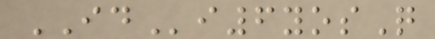IDi6yosQ
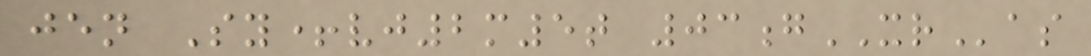jen Sy+vj2m5t 03gXRas
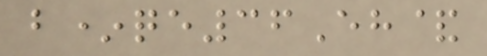b*qe36Eh&
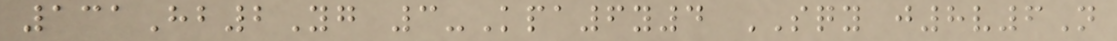131Hb2Yg 3-Kpa6y4 SQY j8v6N
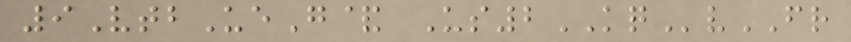9VtbUeG& Us2KQvFR
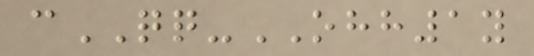cQQ-OHH1y
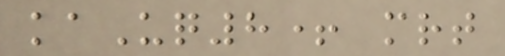kaUq8+ mrt
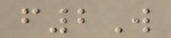f2W
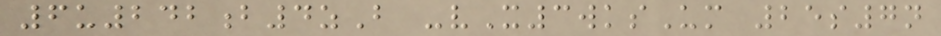6u242b4zB -vX3wksUm 25s7n
